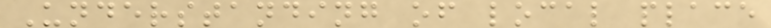Understanding of local place
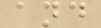and
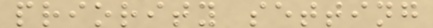priority setting
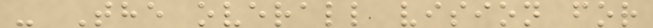- The overall vision for
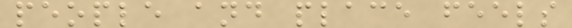people and place feels
